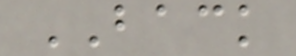BACK
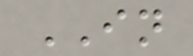IN
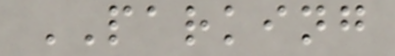PARKING
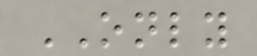ONLY
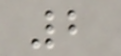2
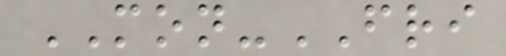MON-FRI
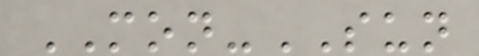MON-SUN
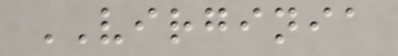VIRGINIA
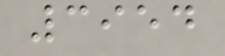3954
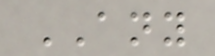ANY
